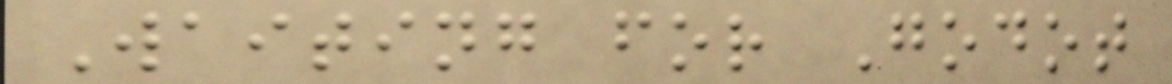Waiting for Godot
